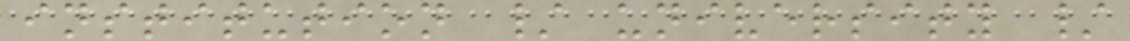institution / university /
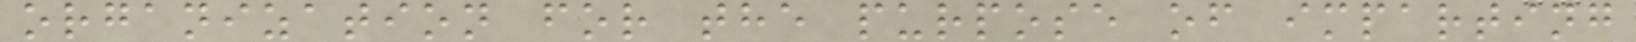organization for the purpose of imparting
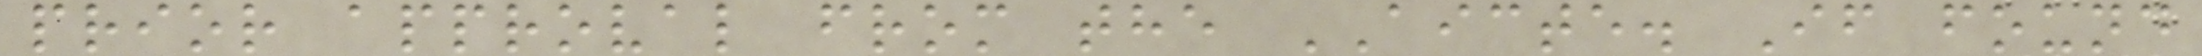prior approval from the AICTE. If found
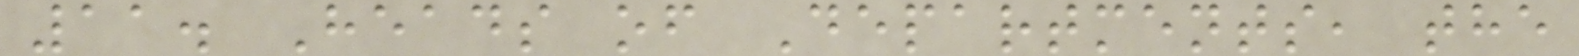11. Heads of Departments, the
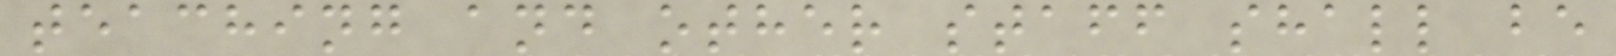teaching and other staff shall be
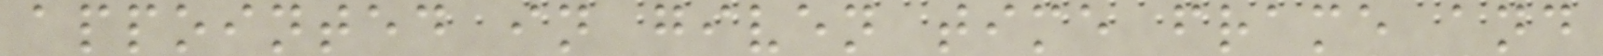appointed in given time frame and
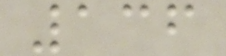136
